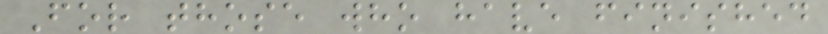For those who have finished
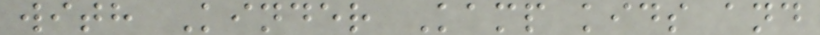with Kinder Kamp kids and
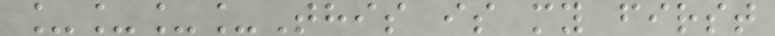____This is my first
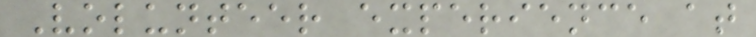Volunteer experience at
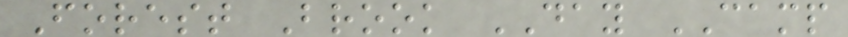Forest Brook DAY CAMP
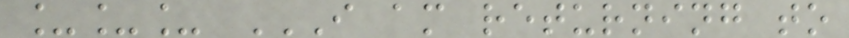___ I AM RETURNING TO
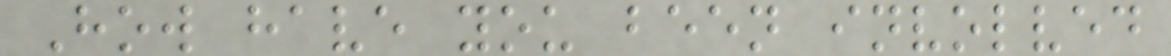How have you been involved
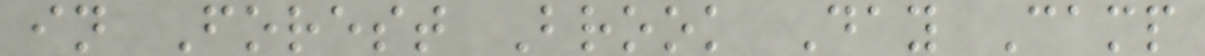in Forest Brook Day Camp
